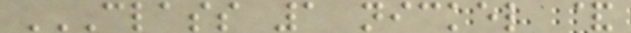CLASS 1 NICKEL &
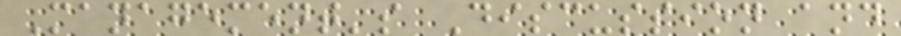Management's Discussion and
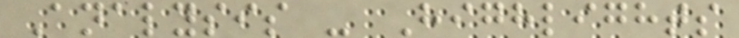Analysis - Highlights
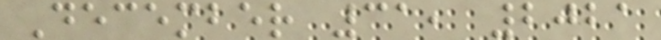December 31, 2021
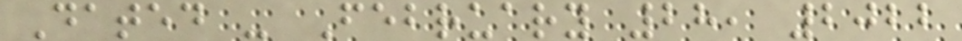Dated - February 28, 2022
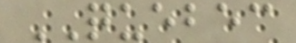QUEBEC
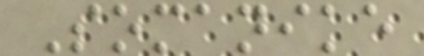Somanike
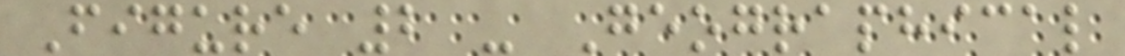Figure 2 - Geographical
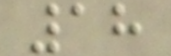18
